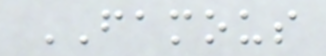FAMOUS
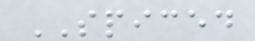SPICED
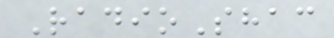RadioShac
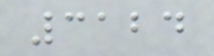3124
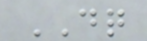DQ
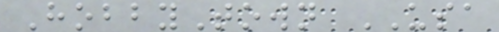HobbyTown USA
